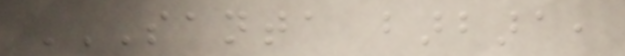SANTA BARBARA,
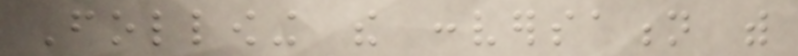Following the conversation with
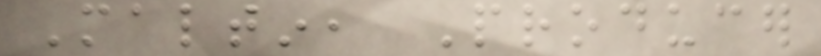Maltin, Producer
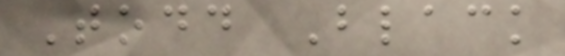Todd Black
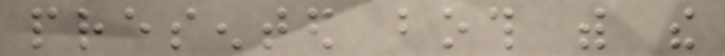presented both with the
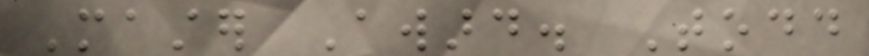Master Award. Todd
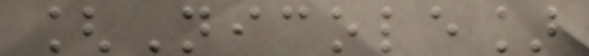[Nicole]
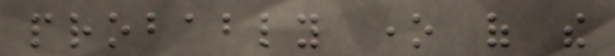probably one of the
